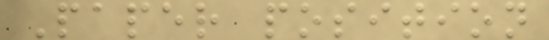Paper position
